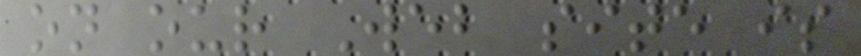on our Web site is
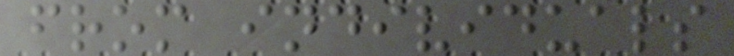from individuals
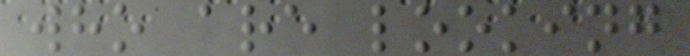who are looking
